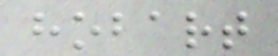hobart
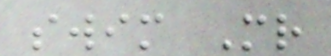swim Mr
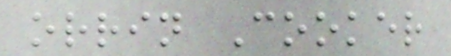orrin Cooker
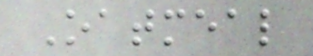Oatmeal
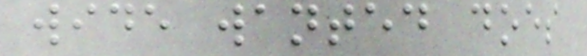wide wanted does
